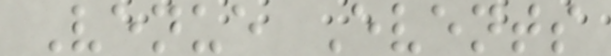Venue Events
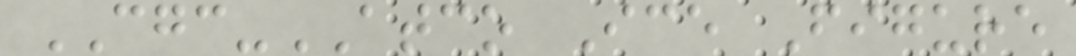CGC-ATCO Ice Figure
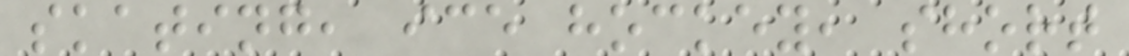skating, ice hockey, short
